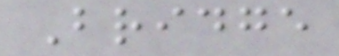Bridge
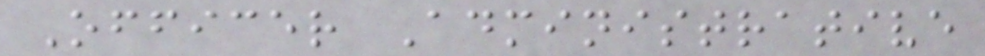Officer Administrative
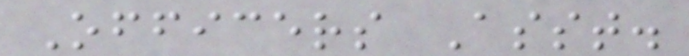Officers Asst.
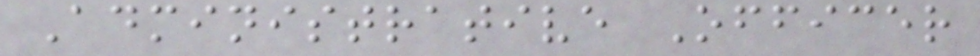Administrative Officer
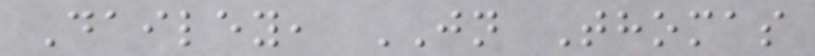Dailey, JN Thomas
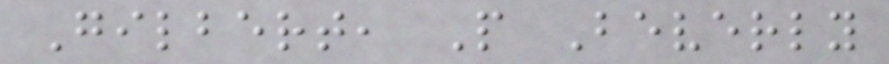Gilbert, P Beverly
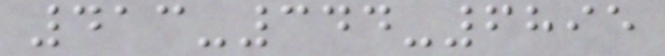413-344-6895
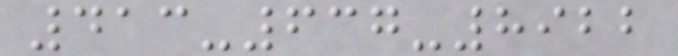413-637-8922
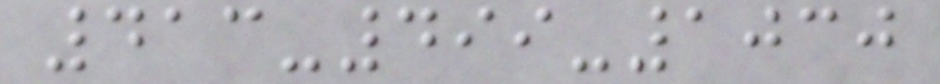413-499-1030
